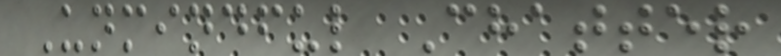Unmindful Chatter
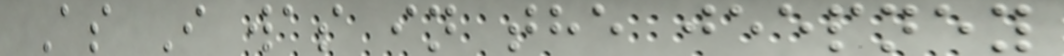As I was in the jeepney
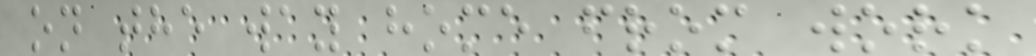on the way home from work
